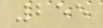255
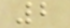2
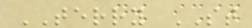TERRY ST
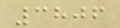3806
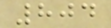804
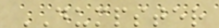DUMPSTER
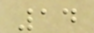14
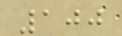100
